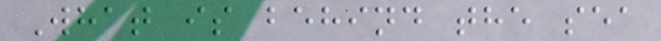What is behind the sea
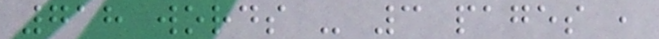718 words - 3 pages ,
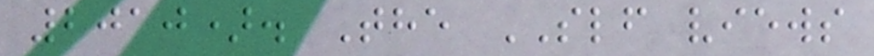2010). The SLF views
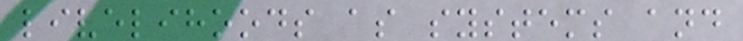livelihoods as systems and
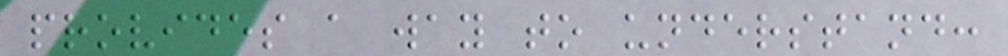provides a way to understand:
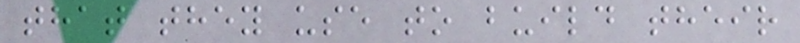that they use to build their
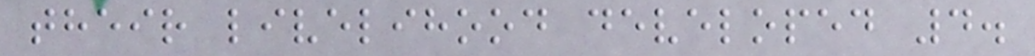their livelihood developed 4.
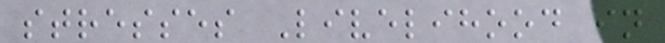stresses Livelihood in
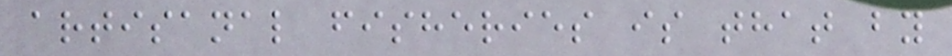artisanal fisheries is that by
